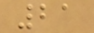21
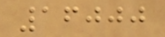16000
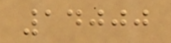14000
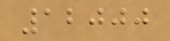12000
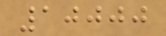10000
